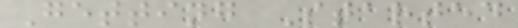Getting Started
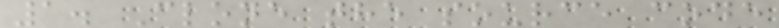1. Clone the source code
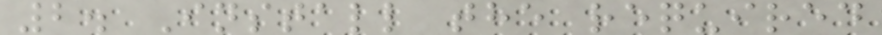2. Install the required
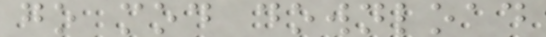go mod download
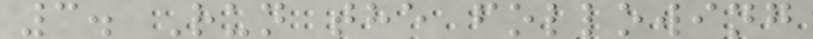3. Run the following
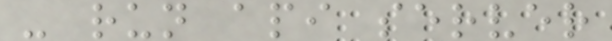- run api server
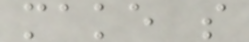make s
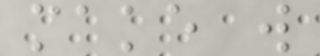make w
